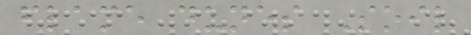flame dunes Soil
